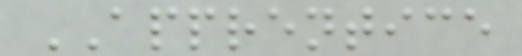APPRENTICE
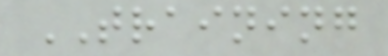TRAINING
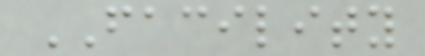FACILITY
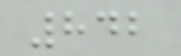842
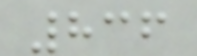836
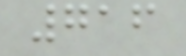716
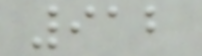912
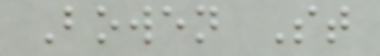Bowen St
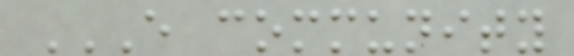E COMMUNITY
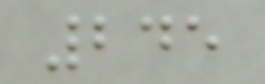245
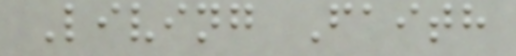Living Faith
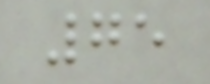75
